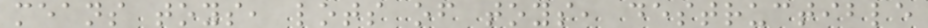means toys, lots of toys, destructible
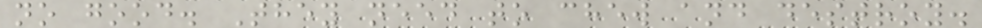no good. They need to chew and destroy.
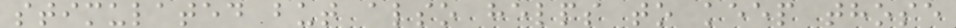stimulated but also helps to keep those
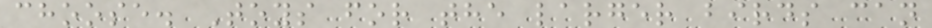choose. Toys for the larger birds can
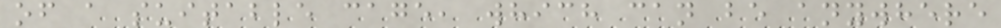of a suitable cage, which can be anywhere
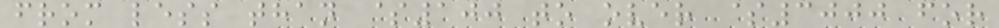from less than $100 to over $3000 for
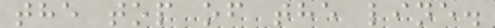the top of the line.
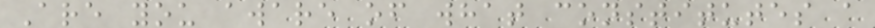Are you aware of what constitutes a
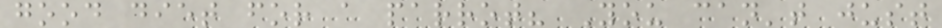good diet for a parrot? You can't just
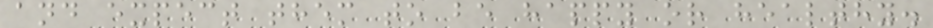and expect them to be happy or healthy.
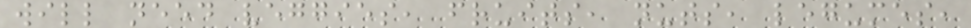will need veggies, fruits, nuts, legumes,
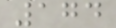174
